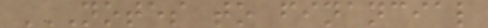NOTES TO FINANCIAL
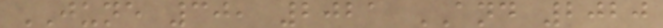JUNE 30, 2021 AND 2020
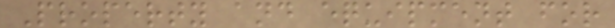Property and equipment for
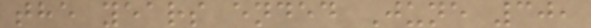the years ended June 30,
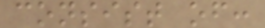consist of:
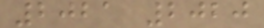2021 2020
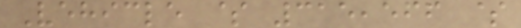Vehicle $ 315,566 $
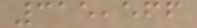315,566
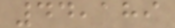44,189
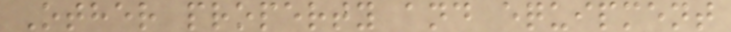Other property and equipment
